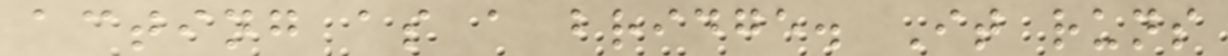acting as a bridge. It runs
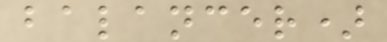balancer)
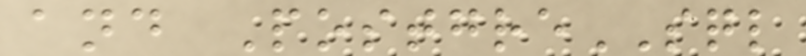and PostgreSQL
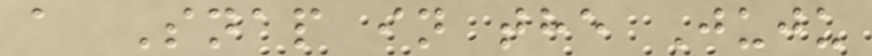a Snap in the Juju
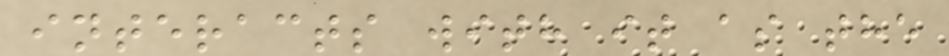interacts with it as the
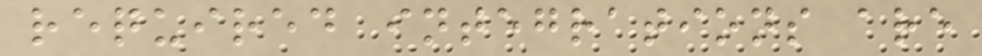required integrations are
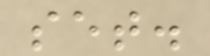set.
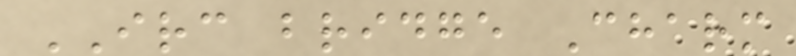IRC bridge Charm
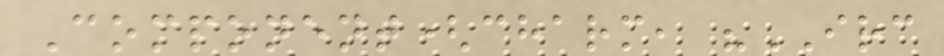Component(charm, "IRC
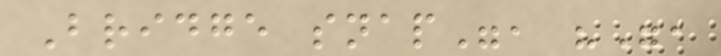Bridge snap", "",
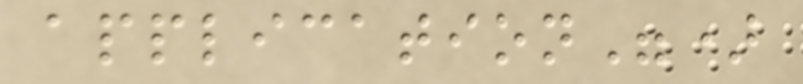application")
